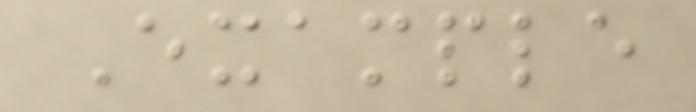Example
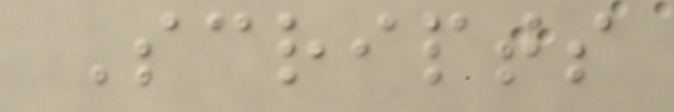Scripts
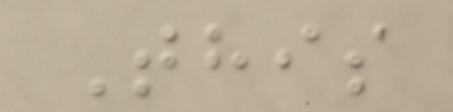This
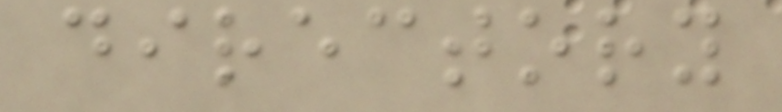directory
